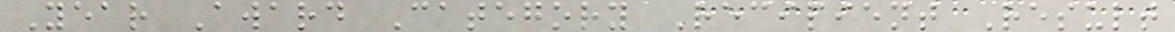Year Award Category Recipient Result
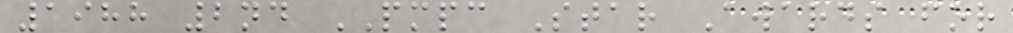1988 2nd PMPC Star Awards for
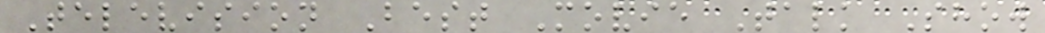Television Best Movie Talk Show
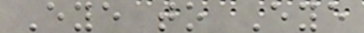Eye to Eye
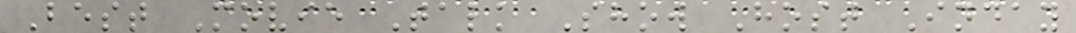Best Movie Talk Show Host Inday
